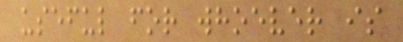useful for whoever is
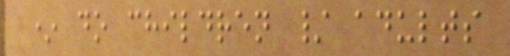* do children / adults
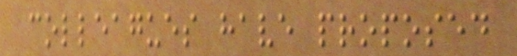colleagues have proposed
